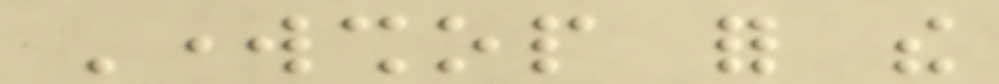Workshop for the
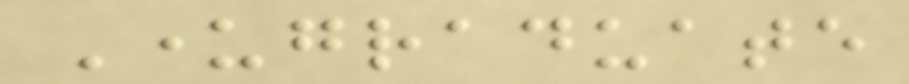Undergraduate
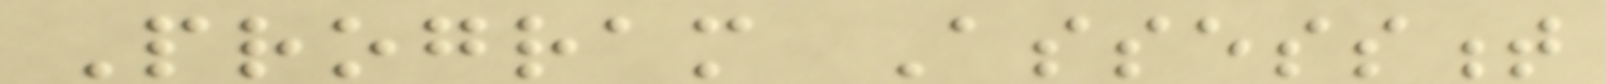Program Assessment
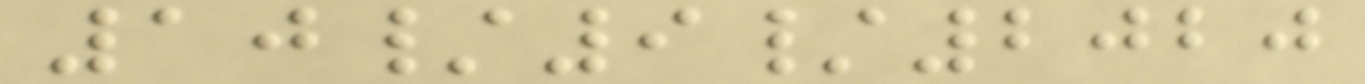10/9/2020
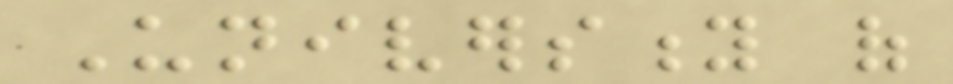University of
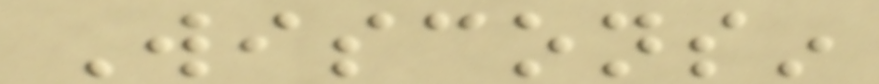Wisconsin
